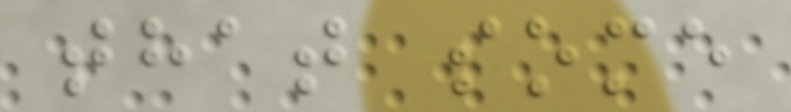that some
